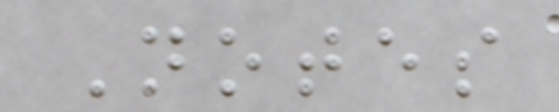Notes
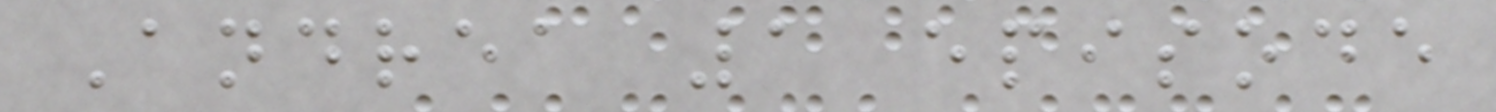Andrea 1 episode
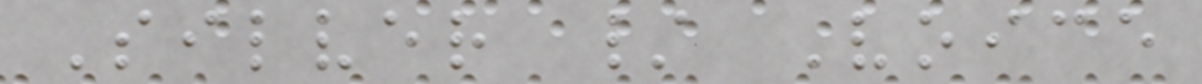Silver / Voice
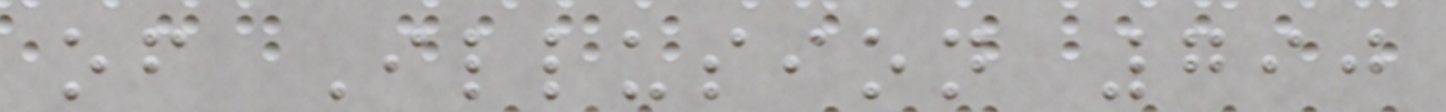of Illusion 790
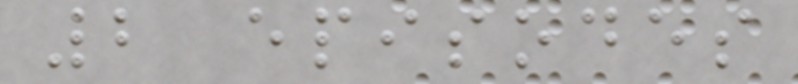2 episodes
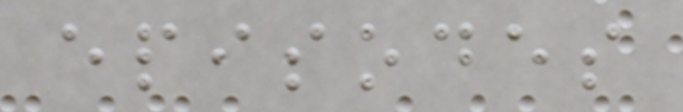episodes
